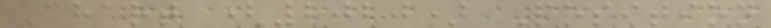Chart (2020) Position
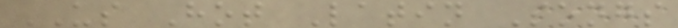US Hot Latin Songs
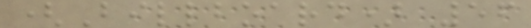(Billboard) 56
